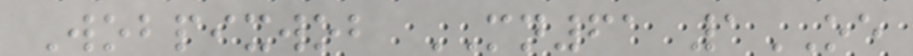Wobpixwob MN61 1OE
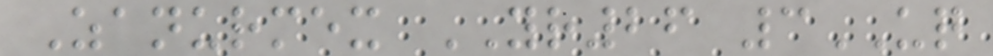Zanurmex YR26 3UQ
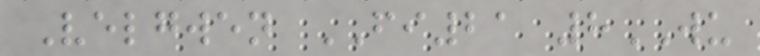Velgwen FI21 8WU
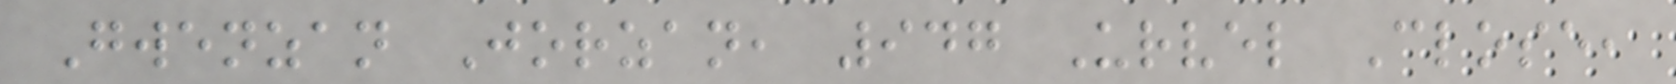Gwenzan Jorzan, 947 Urvel Close,
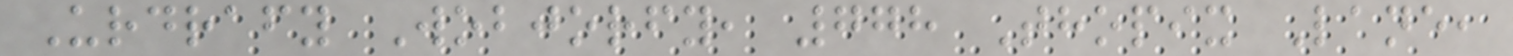Urdrafy Wobjorfy, 778 Thopix Lane,
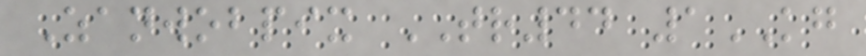Zanwobpix TR44 1KG
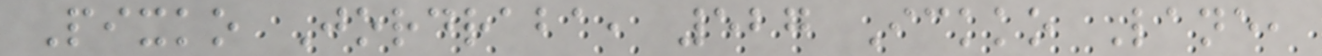Pixko Jordraba, 527 Ickko Lane,
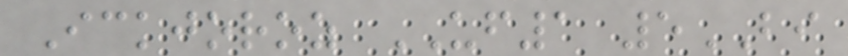Ickjoroz UF1 5BI
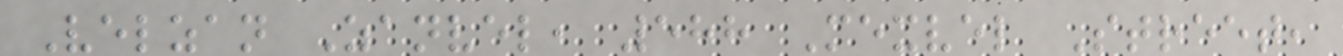Velzan Zanvel, 588 Mexvel Street,
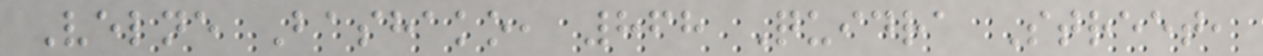Velne Bashako, 868 Quidra Street,
